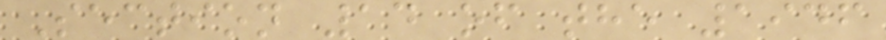Section 14 of the 1946
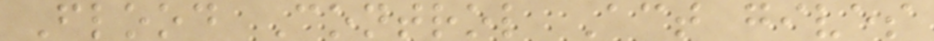Flood Control Act gives
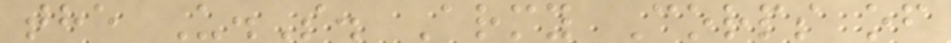the U.S. Army Corps of
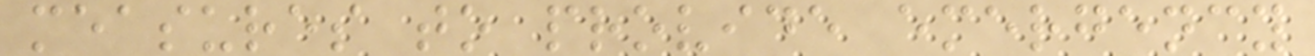measures to provide emergency
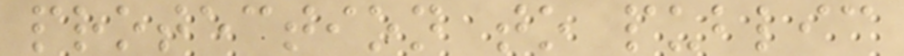protection to public
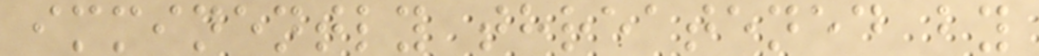imminently threatened by
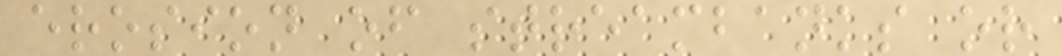erosion of streambanks or
